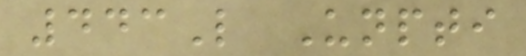443L Unpti
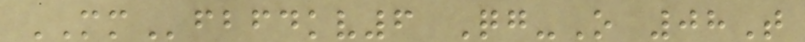MMfbfdkv6 Qg-O 08T
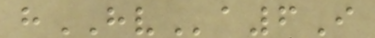hHVa6I
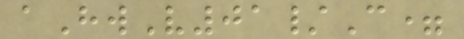aHwV01/C=
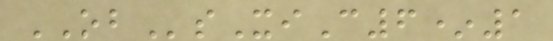OBsXiC6*1
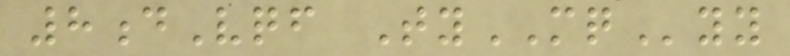8dVqf TyMQyy
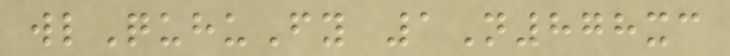wlQuhuFy 1N878xc
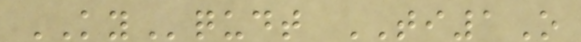KYqudt TI1O
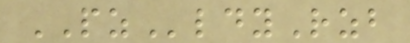PZldyRzb
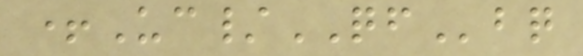+Uc/QFbq
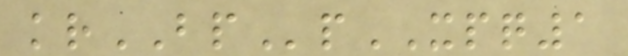krBPpXPQ1
